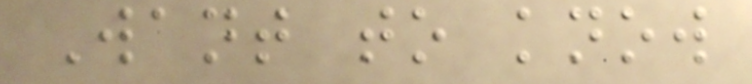Want to know
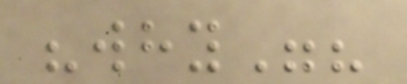"why"?
